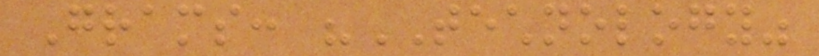Grams: "TECHNOLOGY"
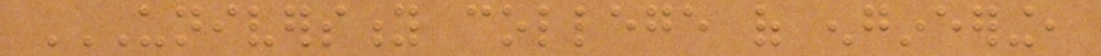UNIVERSITY COLLEGE OF ENGINEERING,
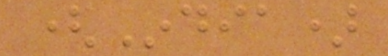(India)
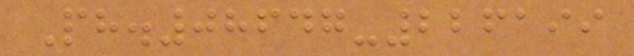Ph.08647-226199
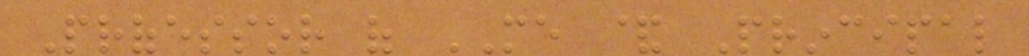Professor of ME & Principal
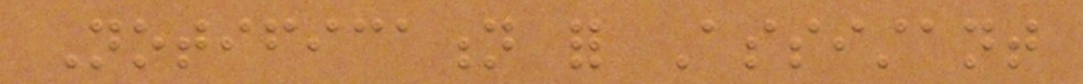Notification for Assistant
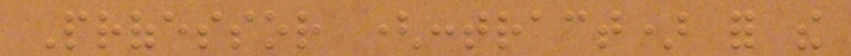Professor (contract) for the
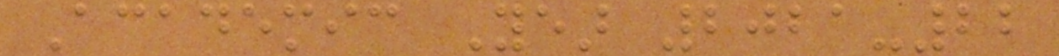Academic Year 2021-22
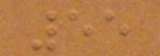55
